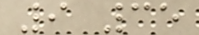9 35
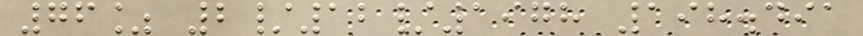76% 2/12/1978 198.491
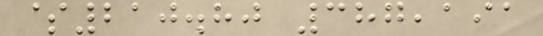$210.80 387,191
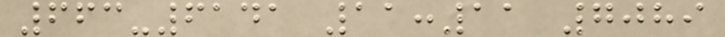663-6141 11:11 7089
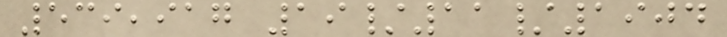539,917 19/11/1904
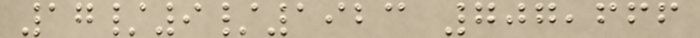17/9/1923 707,666
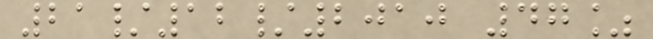21/12/2010 47%
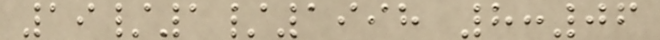19/1/1998 8:06
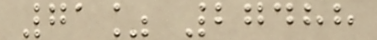71% 27488
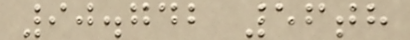90.742 56th
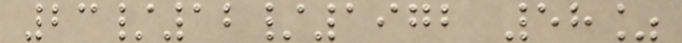23/12/1972 58%
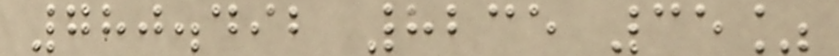780.492 8235 35%
